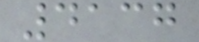4137
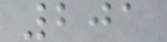201
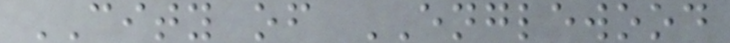CITY of ENGLEWOOD
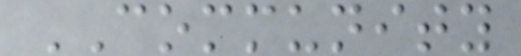COMMUNITY
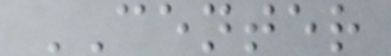CENTER
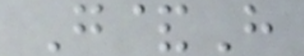G&H
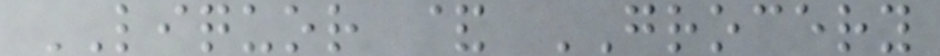LIQUOR & GROCERY
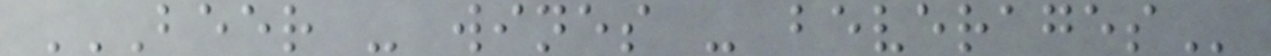BEER - WINES - BEVERAGES
